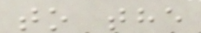to the
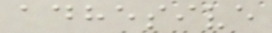adhesive
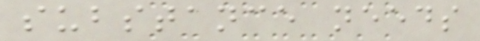substance needs
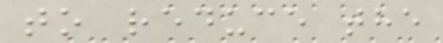to reduce the
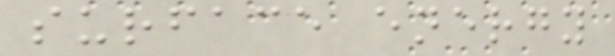surface energy
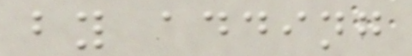by adding
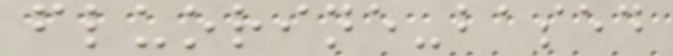fluorine-based
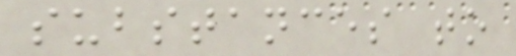substances to
